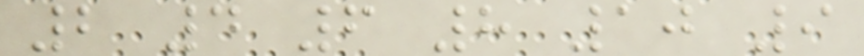2 4 6 8 10 9
